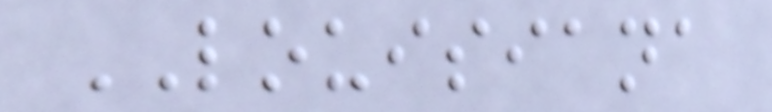LOUISIANA
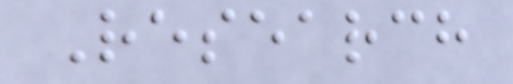Research
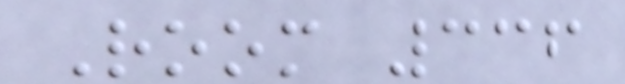Room 336
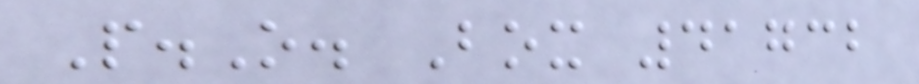P.O. Box 41732
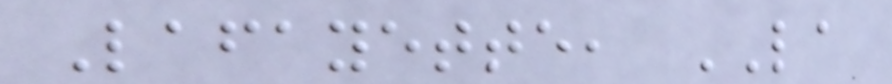Lafayette, LA
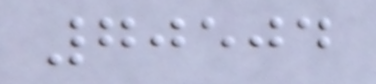70504
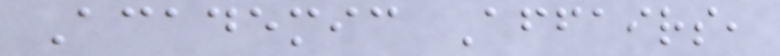Academic Affairs,
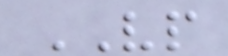VP
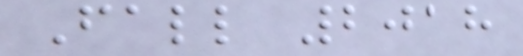Fall 2018
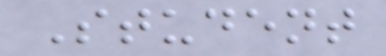Student
